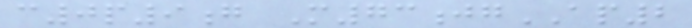c0p9g M73jgAP2
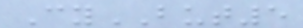CyBUT5
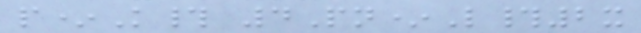p*K# 4Pn*L#2x
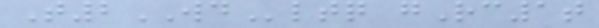T2WDltq gRc1t
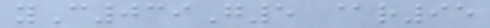yC039G5 @r95
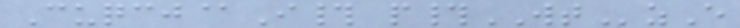Cuqcj@I# p#WTzE
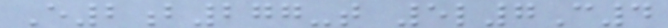E2b277-t 5l7C4
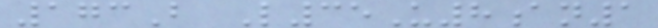173B L35U8an1
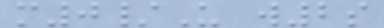m0/U w2s
